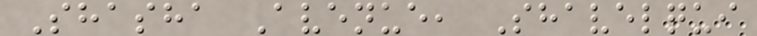Shasha Avenue, Shavelqui
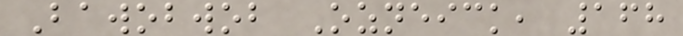Bawobwob Ozneick, 168
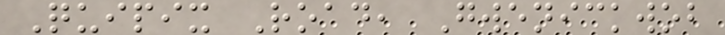Quipix Road, Gwenickwob
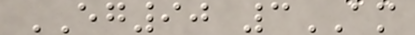EG90 3AM
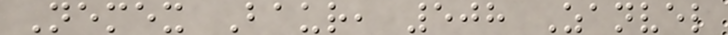Nemex Baur, 508 Zanvel
